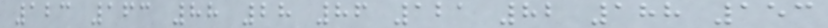123 163 88 28 86 121 82 188 153
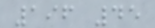196 45
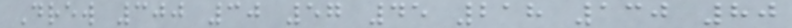Drew 300 30 57 45 218 130 80
